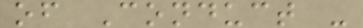of Conduct -
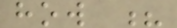how ?
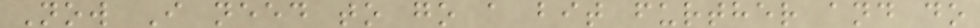Now I need to go a bit further and do
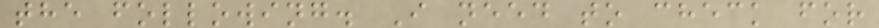the following. I need to check for
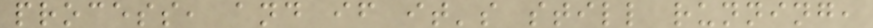process, and if it's still running,
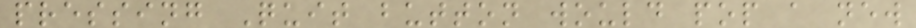pressing Quit button would pop a new
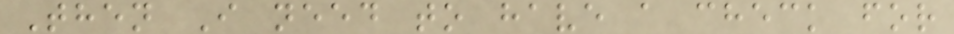Then I need to have a check for
